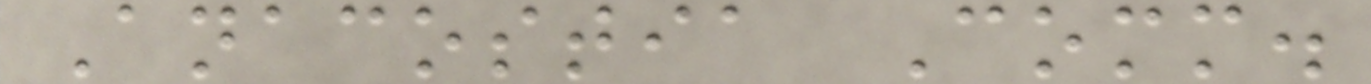Anacostia Comm.
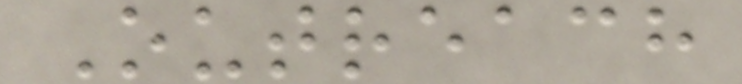Outreach
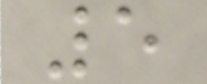5
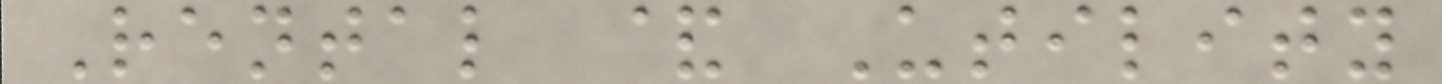Rental & Utility
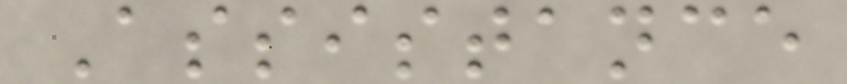Assistance
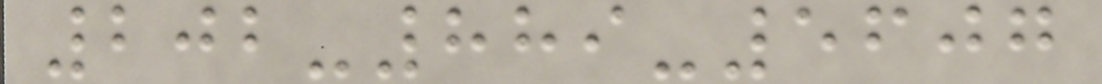202-889-5607
